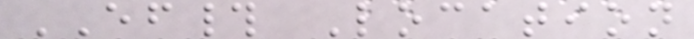EF# Location
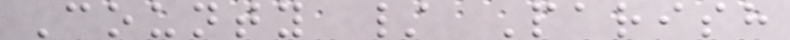County / Parish
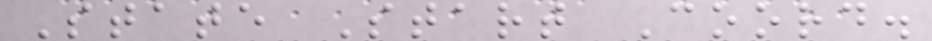State Start Coord.
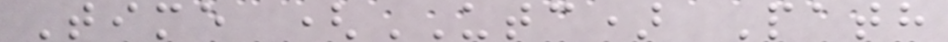Time (UTC) Path
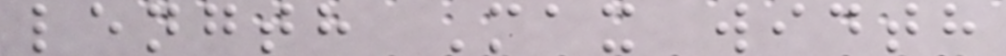length Max width
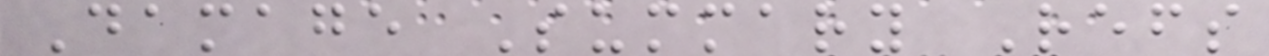Damage Summary Refs
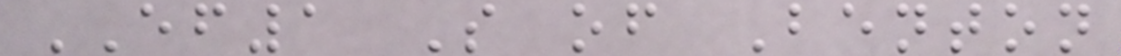EF1 S of Benton
